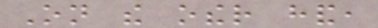On the other hand,
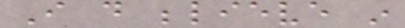I do believe in
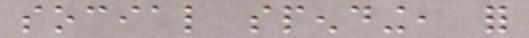social spending, for
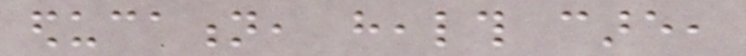education, health care,
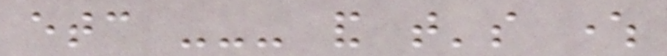etc --- and that's where
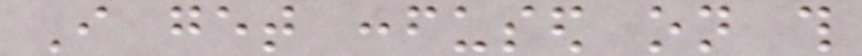I get confused on this
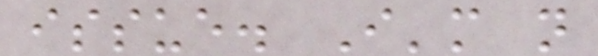issue. I'm not
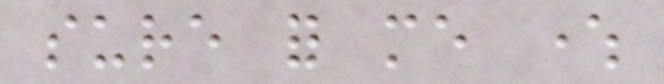sure for me where
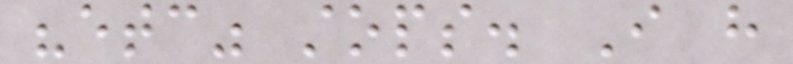"etc" stops. I have
